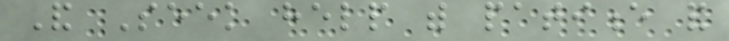And Seek help with patience and
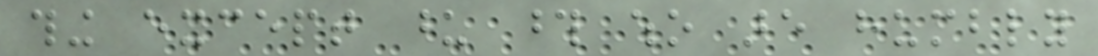thing except upon those who are humbly
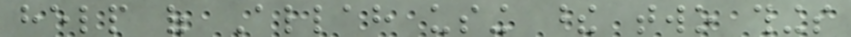help of Allah using these two things
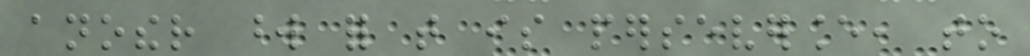another word for that is perseverance, to
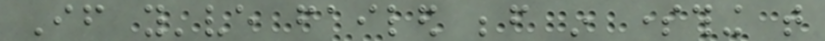If you've failed before in something that
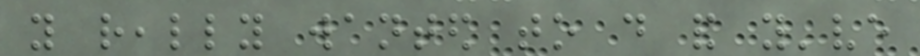you really wanted to do and you've
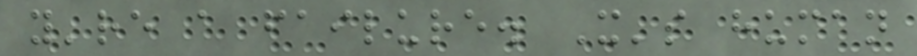you're a failure. It's human
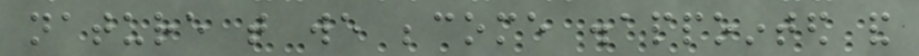nature that we become disappointed and
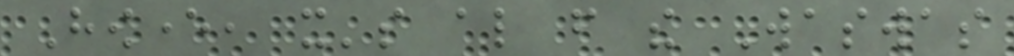However, it's also from the Waswas
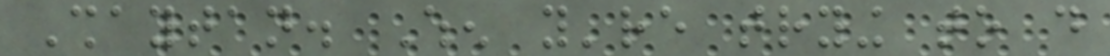Shaytan. When you're trying to do
